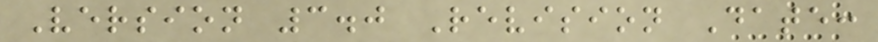Version 3.0 Revision Date:
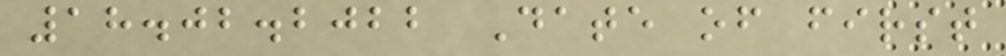18.02.2022 Date of first
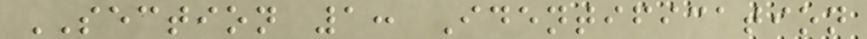SECTION 1: Identification
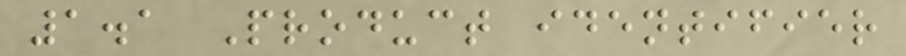1.1 Product identifier
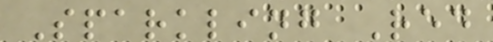Sparkling Red
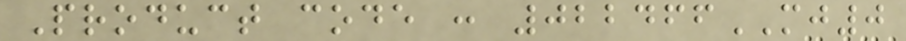Product code : 022466MJ0
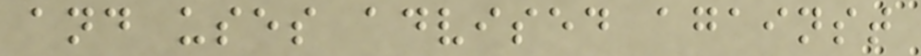and uses advised against
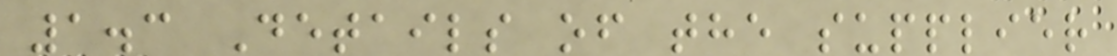1.3 Details of the supplier
